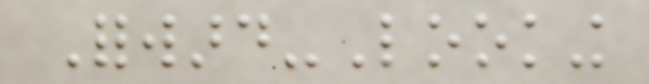Forward-Looking
